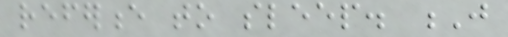reference to sleep. J
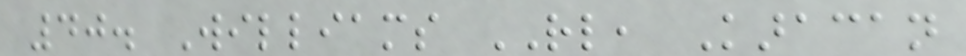40. Williams RL, Karacan
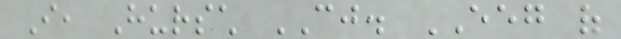I, Hursch CJ. EEG of
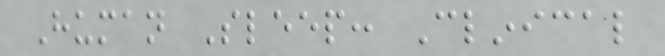Human Sleep: Clinical
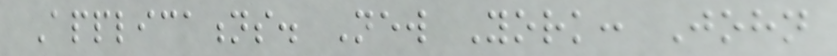Applications. New York: John
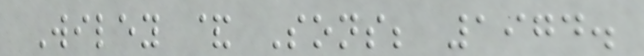Wiley & Sons; 1974.
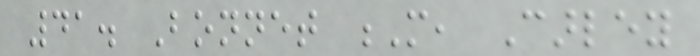41. Bonnet M, Carley
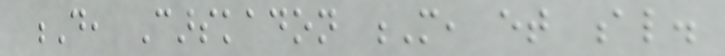D, Carskadon M, et al.
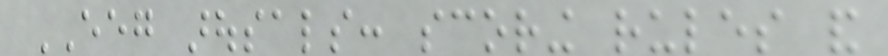EEG arousals: scoring rules and
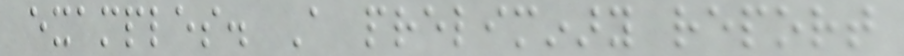examples. A preliminary report
